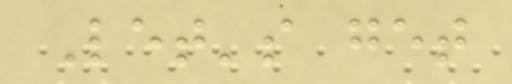Let's get
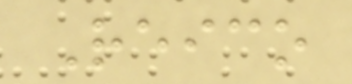Reico
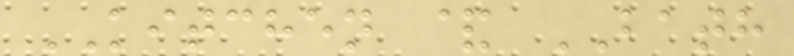KITCHEN & BATH
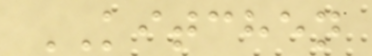KITCHEN
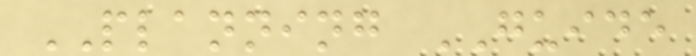PLANNING GUIDE
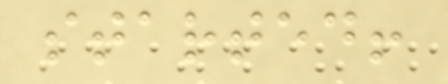started!
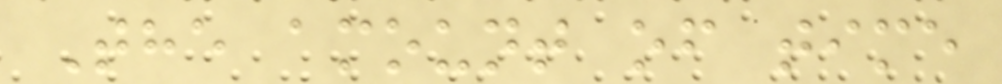The amount of time
